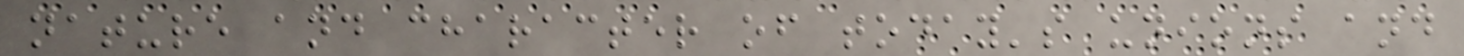nature and character of today's unions and
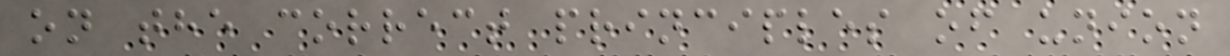on the correct principles of union
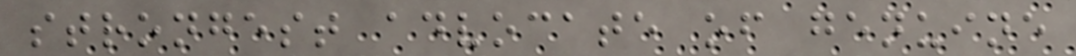strongest advocate of genuine
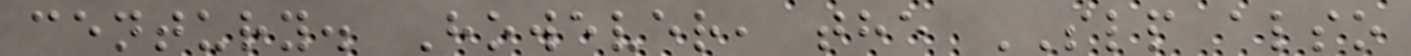century. However, the SLP also
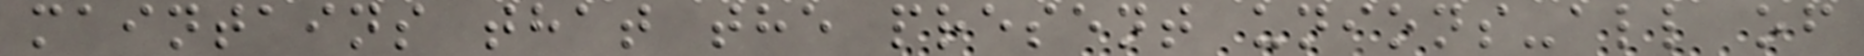maintains that the present unions-all of
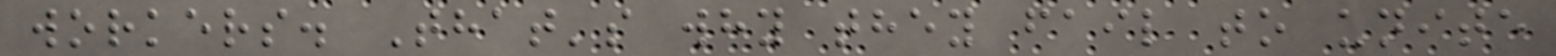workers. That's why they fail to unite
